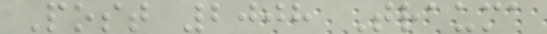Post 2008 Trauma
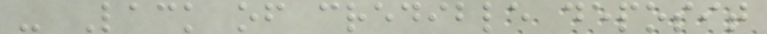- Lack of credible deposit
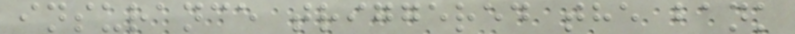insurance triggered the bank
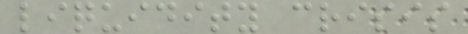liquidity crisis
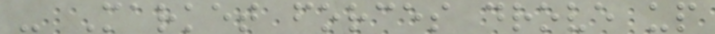- Market forces drove up
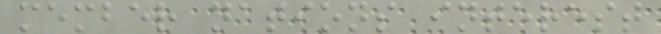member nations interest
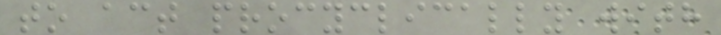to act procyclically with
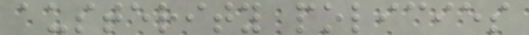austerity policies
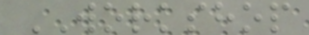WORKSHOP
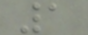1
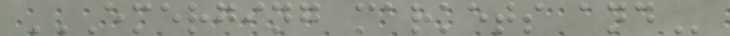EMERGING MARKETS AND
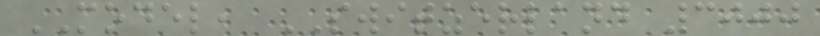MODEL, SWITZERLAND 3000
